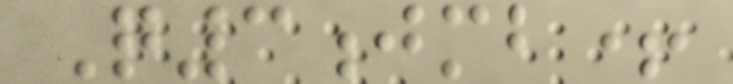Q3jmb+
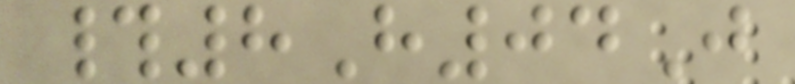#8H04J
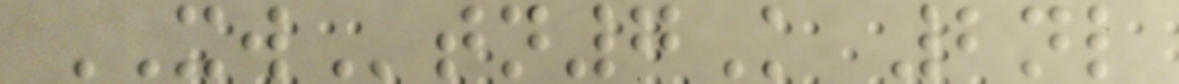XWtn7K 2nl
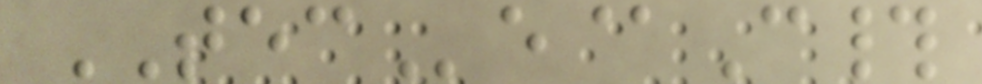TECe@C#
